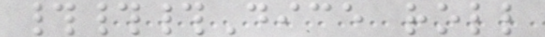###Dice roll
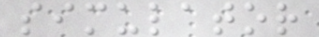simulator
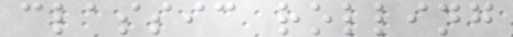classic rolling
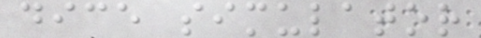dice simulator
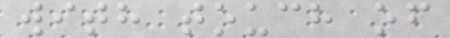with touch of
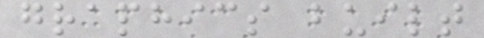graphics built
